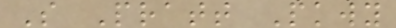S Pratt Pkwy
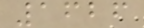1626
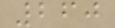260
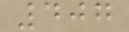407
